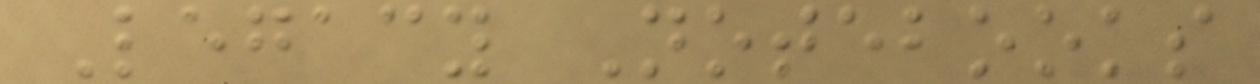Legacy Notebooks
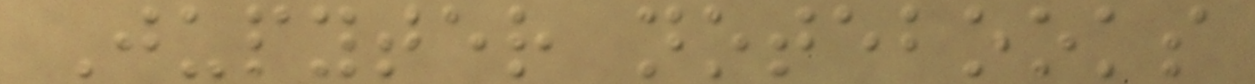Jupyter notebooks
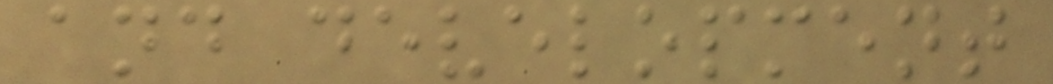and development
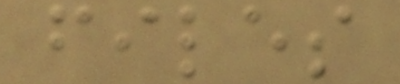files
